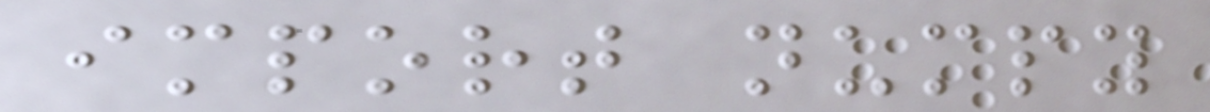import numpy
